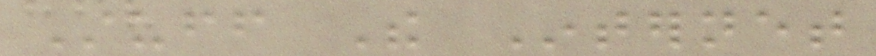Stuff The Internet
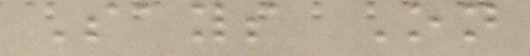Says On
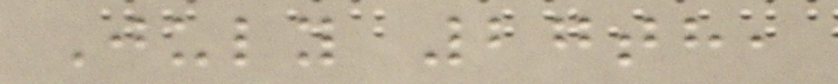July 27th,
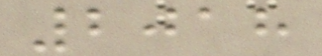2018
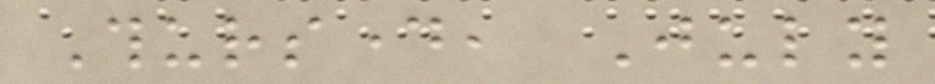Thursday, July
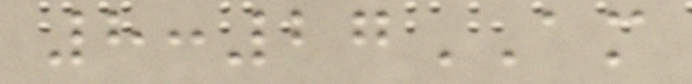8:27AM
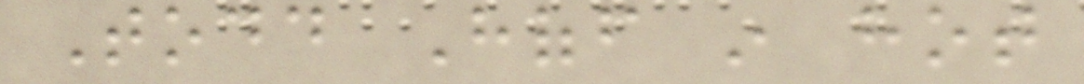Todd Hoff in hot
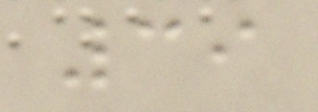39
